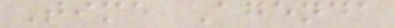Time Agenda
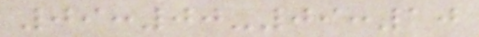09:00-09:10
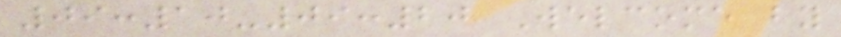09:10-09:20 Welcome by
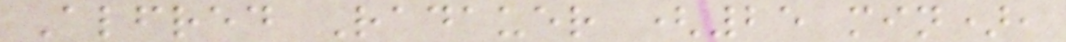Alfred Radauer (25 min),
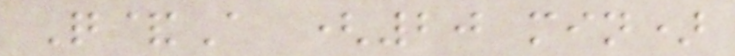Q&A (20 min)
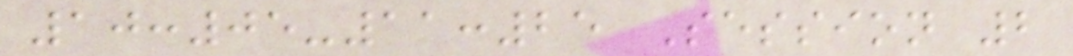10:05-11:25 Session 2
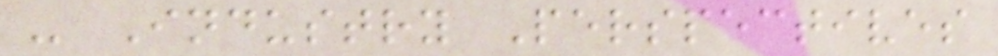- Industry Perspectives
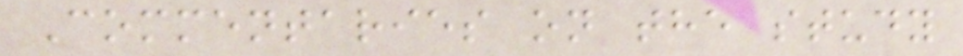Commentaries on the study
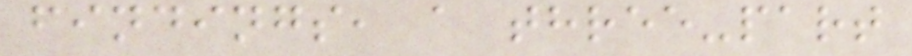findings, a three-part
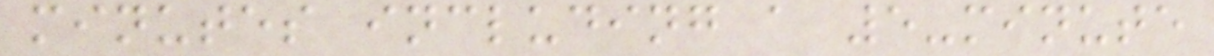minutes including a 5-minute
